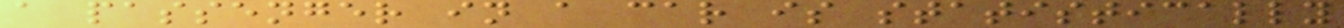a passenger in a car is statistically
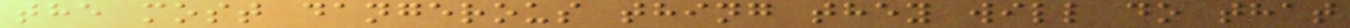the most dangerous thing they will do that
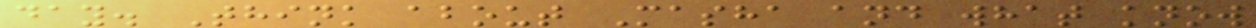day. Think about Masha and what know
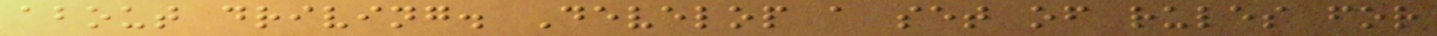about driving. Develop a set of rules for
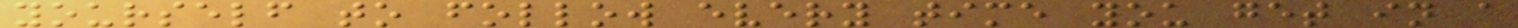yourself to follow every time you get in a
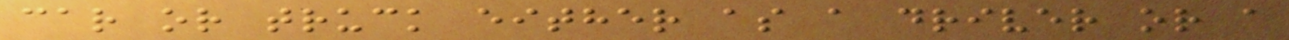car or truck either as a driver or a
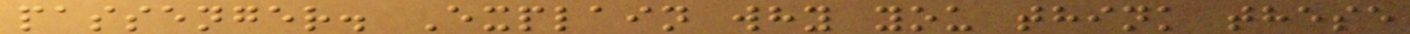passenger. Explain why you think these
